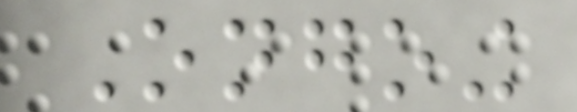Ongoing
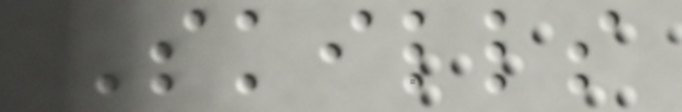Skills
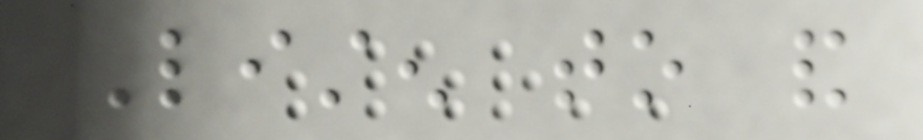Listen to and
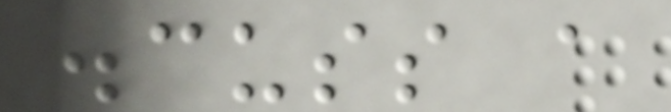discuss a
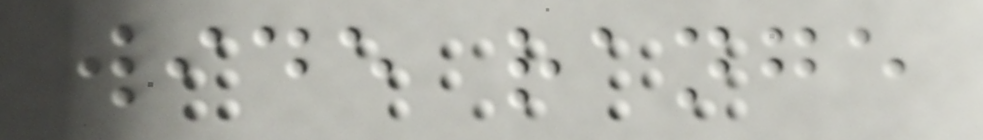wide range
